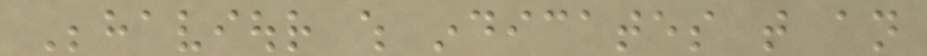Behaviour which indicates that an
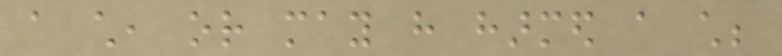a child, or may have harmed a child;
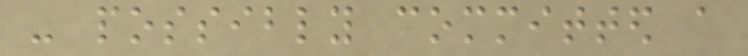- possibly committed a
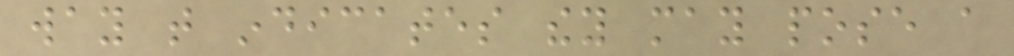way that indicates they may pose a
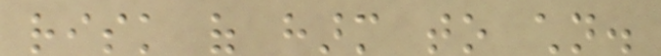risk of harm to children.
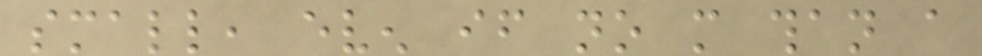small, even if no more than a
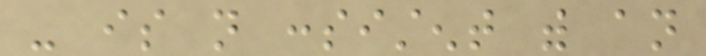- is not consistent with an
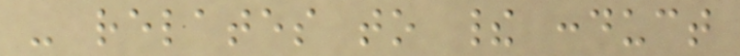- relates to their conduct
